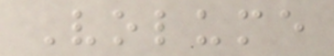Volume
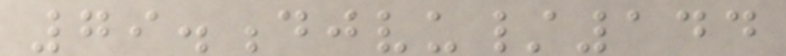79.djvu/144
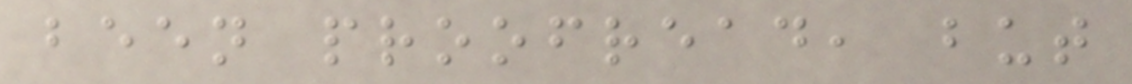been proofread, but
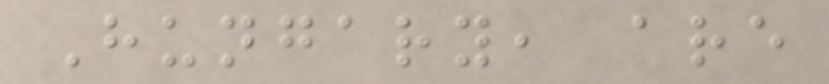Hungary, are
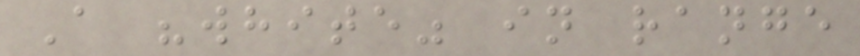A "white" in range
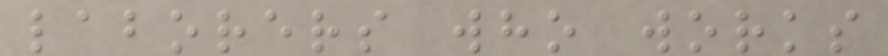laborers who works
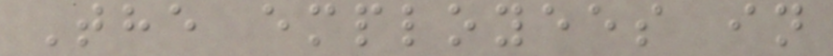The employees in
